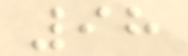98
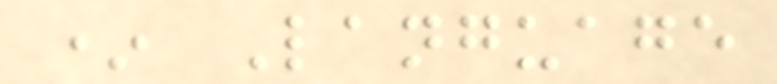* Language
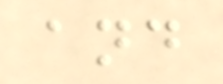and
